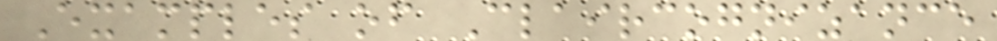Examples of Claircognizance
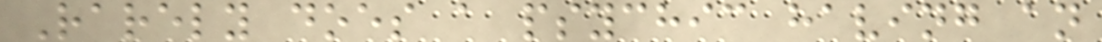Rarely does a psychic having an
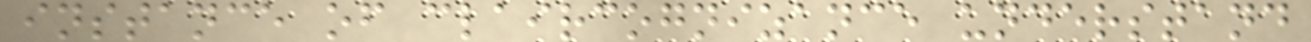instance of claircognizance understand
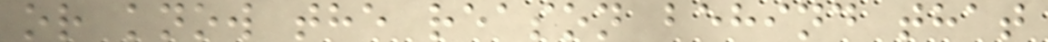or know the reason behind that
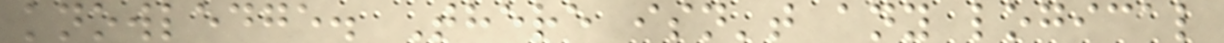knowledge. There isn't any logical
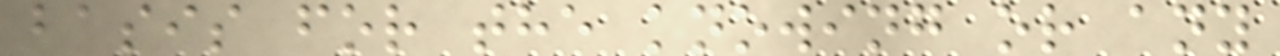basis for the knowing or any
